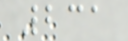231
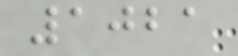1021
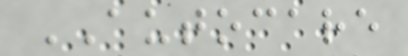AUTOCARE
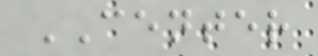CENTER
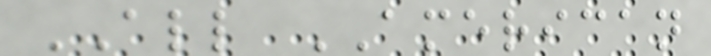ALL AMERICAN
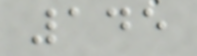145
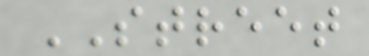STREET
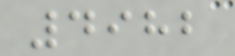4982
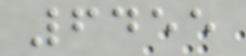6455
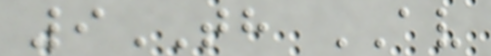9TH AV
